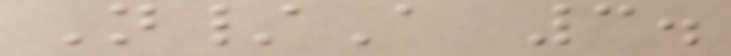N/A 3.
